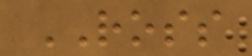ROSS
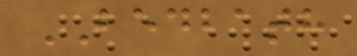BEDBATH
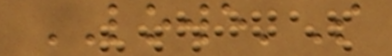LOWE'S
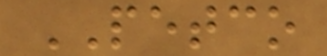PETCO
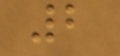2
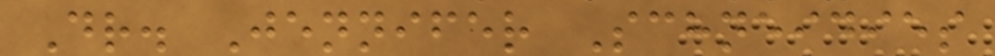Dr. Jennifer Schneidies
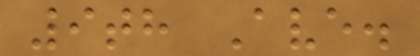9th Ave.
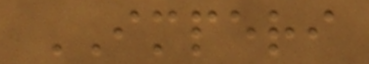IMPERI
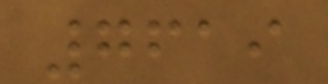7619
